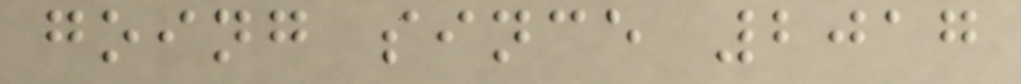going since 2017
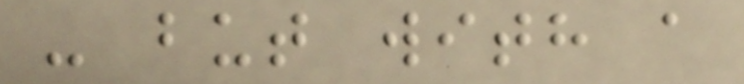- but with a
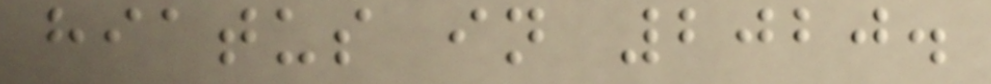hiatus in 2020.
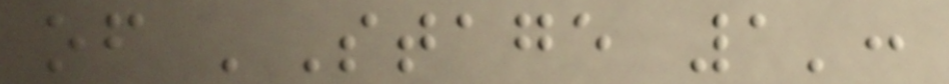of 'Stage 1':
